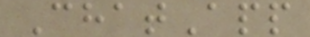ChatApp
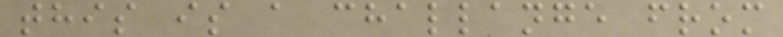this is a challange from
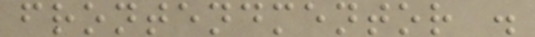frontendmentor .
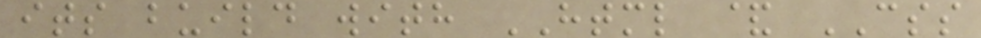its build with HTML & CSS
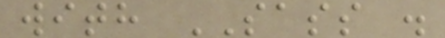with SASS .
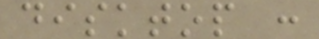disktop :
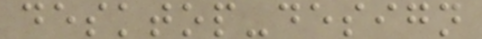desktop-design
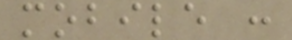mobile :
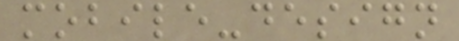mobile-design
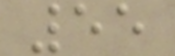55
